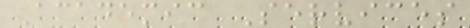Academic Services
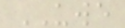UWE
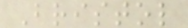Bristol
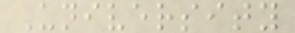University
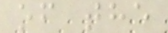of the
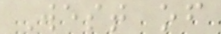West of
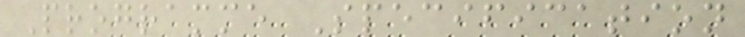Programme Specification
